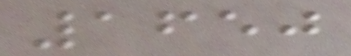1650
